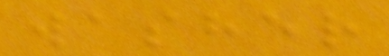washer
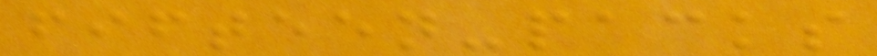fifteen-packs
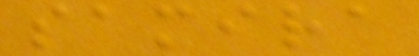samira
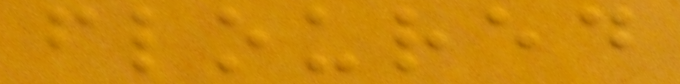floured
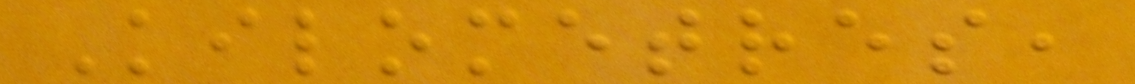Kilometres,
